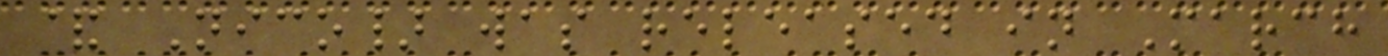& Nico} was released in March
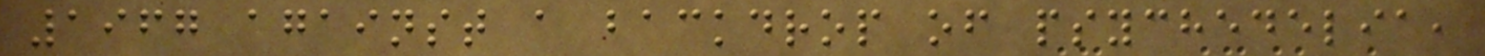1967 against a backdrop of psychedelia,
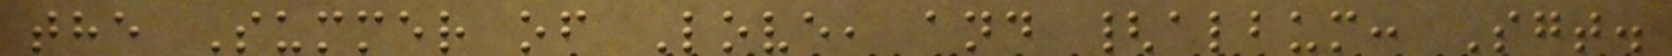the Summer of Love, and {album: Sgt.
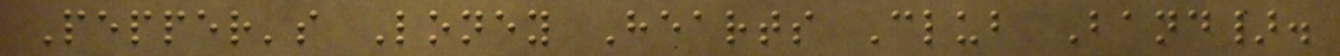Pepper's Loney Hearts Club Band}.
